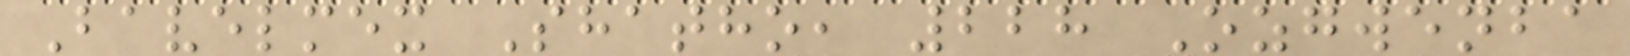Bavelmex Shatho, 228 Ozgwenba
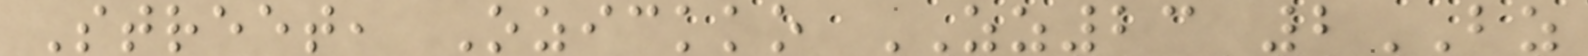Street, Ozickko ZZ23 2BZ
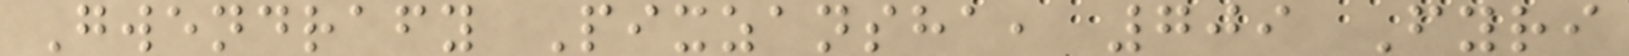Gwendrafy Pixzansha, 709 Fyri
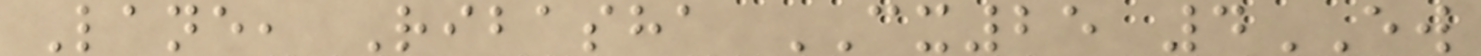Lane, Ribasha CX25 4EW
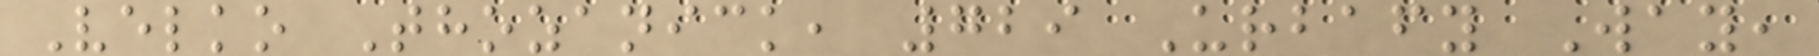Velko Thozanick, 729 Urbafy Way,
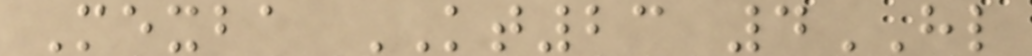Mexba KT23 4HL
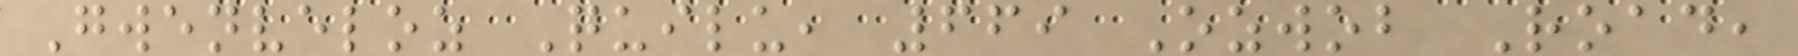Gwenveloz Quilu, 669 Ozwob Road,
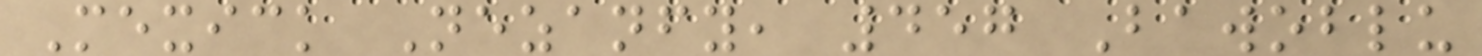Mexick Nezanfy, 457 Bawoblu
